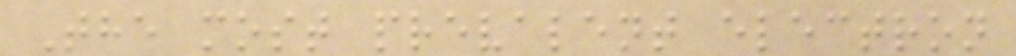The most prevalent electron
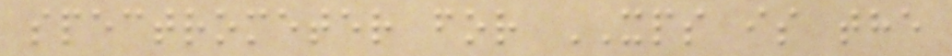spectrometer for XPS is the
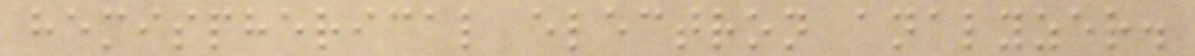hemispherical electron analyzer.
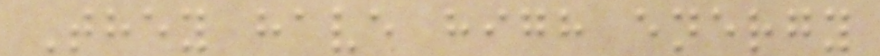They have high energy
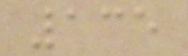135
